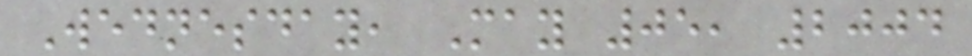Wednesday, May 05, 2004
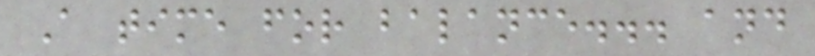A time for balance... and
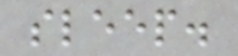sleep.
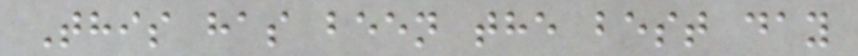This has been the best day
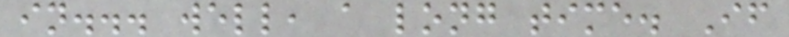in... well, a long time. If
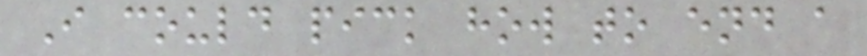I could pick how to end a
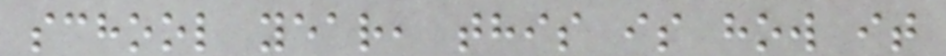school year, this is how it
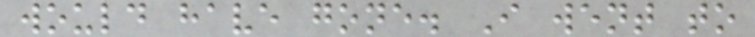would have gone. I went to
